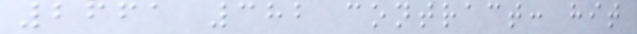2661 382 contract: hit
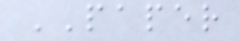PAPER
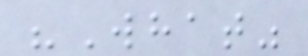"What"
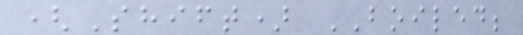(Shift) BOILED;
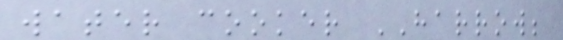water cooker HARROW;
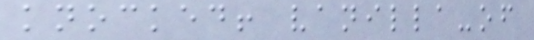knocked! vanilla-of
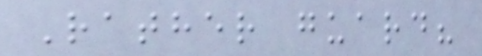Rather guard?
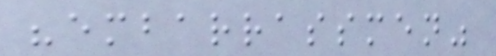"embarrassmen"
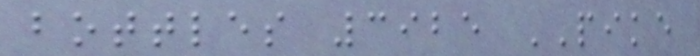bottles 3925 PIKE
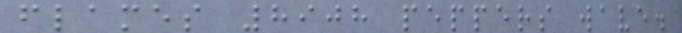flames 8908 peppers wave.
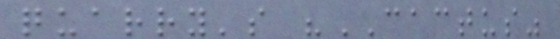quarry's "CACTUS"
